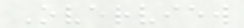Overview
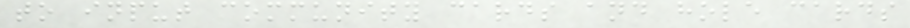to input community cards and hole cards
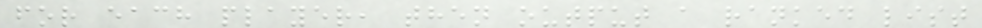for each player, then output a ranked list
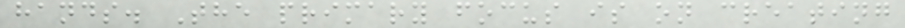hands. The primary focus is on creating
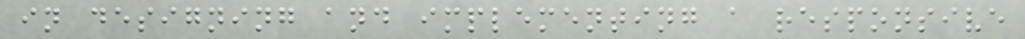in designing and implementing a responsive
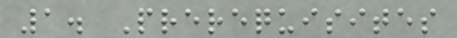1. Prerequisites
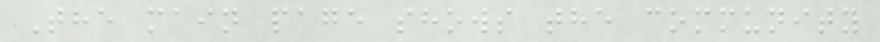The main page shows the community
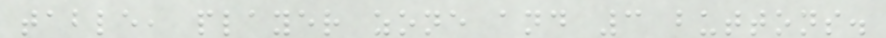table, player zone and 3 buttons.
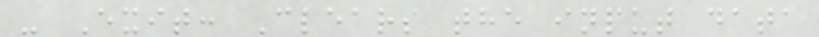- Exit: Clears the input data
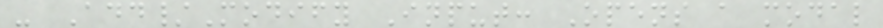- Add/Modify Input: Opens a modal
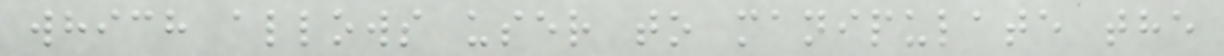which allows user to manipulate the
